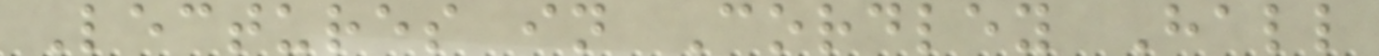Lectures in Cordley Hall
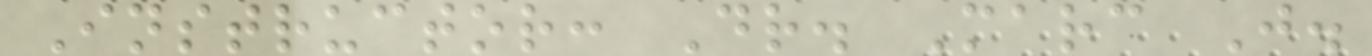Instructor: Dr. Marc J.
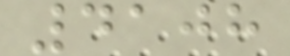4108
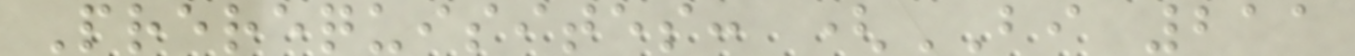Prerequisites: (BI 211
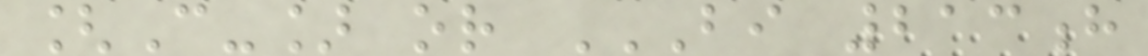[C-] or BI 213H
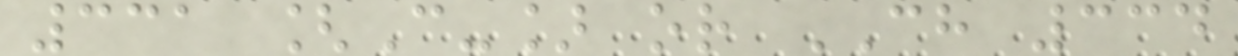331 [C-] or CH 334
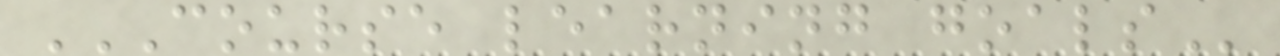COURSE LEARNING GOALS
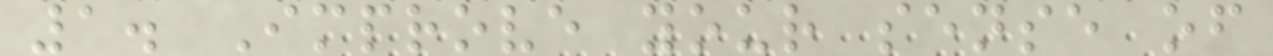1. Improve your sense of
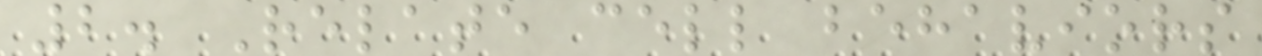2. Relate cell behaviors
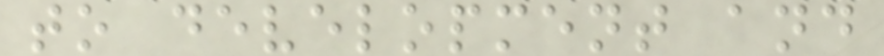to development and
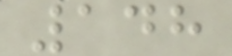148
